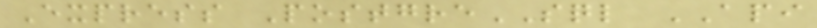Express PostgreSQL API
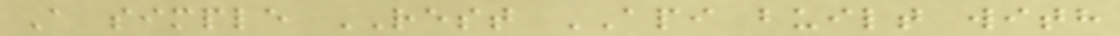A simple REST API built with
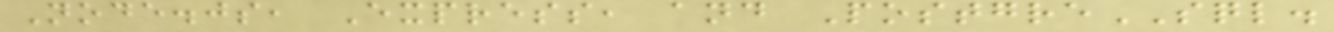Node.js, Express, and PostgreSQL.
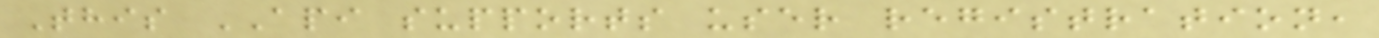This API supports user registration,
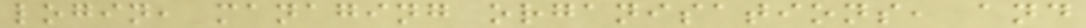login, managing organisations, and
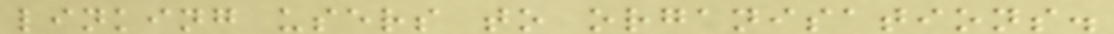linking users to organisations.
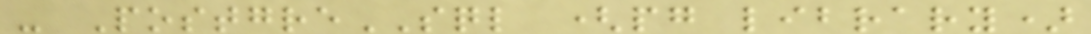- PostgreSQL (pg library)
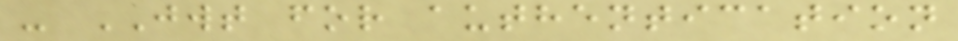- JWT for authentication
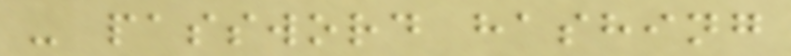- password hashing
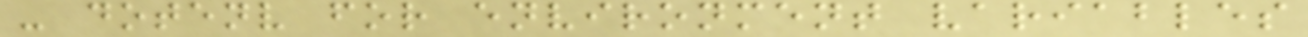- dotenv for environment variables
